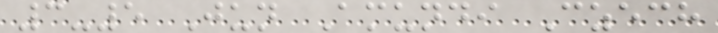3-5 Jun Amundi Czech
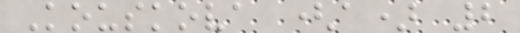Kouskova (a) 2
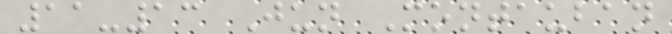11-13 Jun Montauban
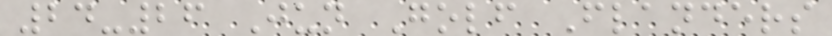24-26 Jun Golf Flanders
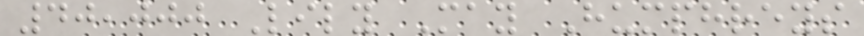40,000 Lily May Humphreys
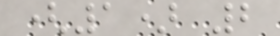(1) 2
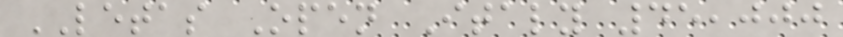LETAS Open Italy 45,000
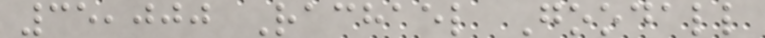35,000 Rachael Goodall
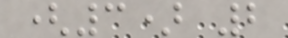(3) 2
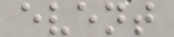event
